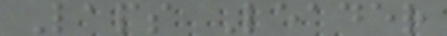Laps Leader
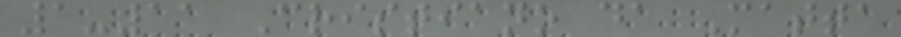1-11 Cristiano da Matta
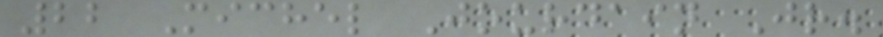22 Michel Jourdain Jr.
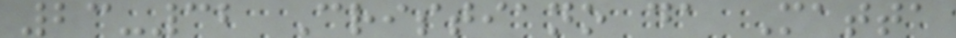23-32 Cristiano da Matta
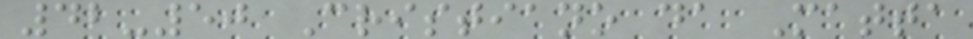42-50 Cristiano da Matta
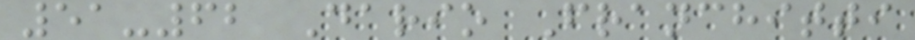51-62 Dario Franchitti
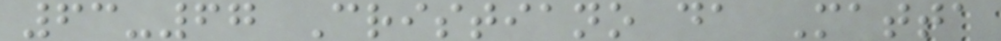63-67 Cristiano da Matta
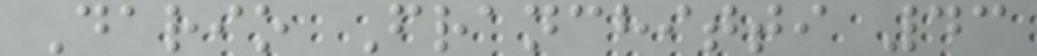Dario Franchitti 43
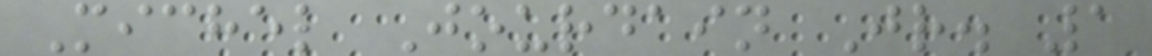Michel Jourdain Jr. 1
